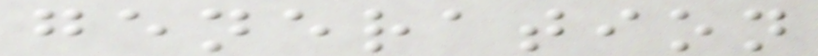generation
